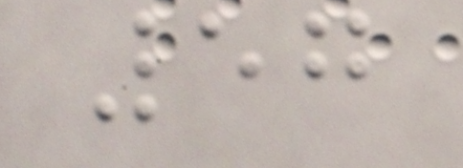57
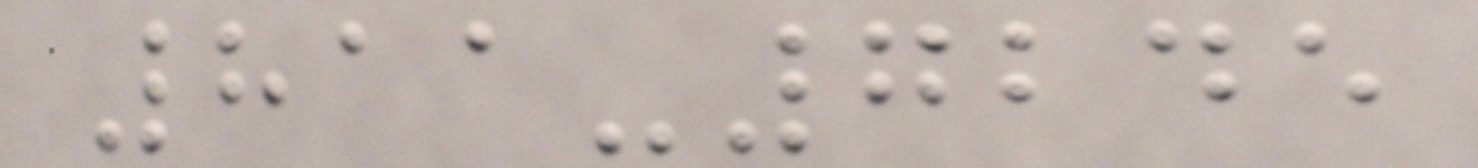811-7245
